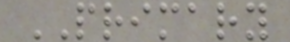PRIMARY
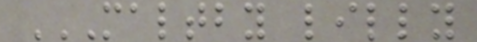MALTBY LILLY
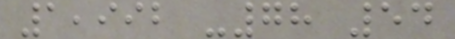1,992 -78 54
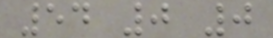54 0 0
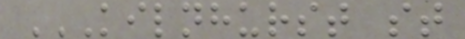KILNHURST ST
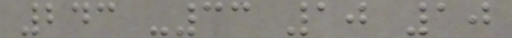243 -33 10 10
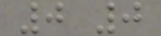0 0
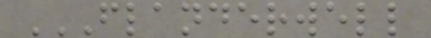FLANDERWELL
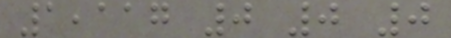1,117 0 0 0
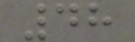48
